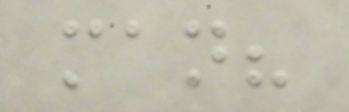man?
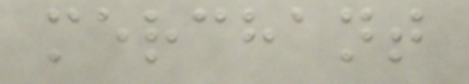merchant
